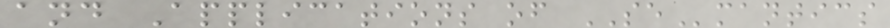and Applications of SEmantics
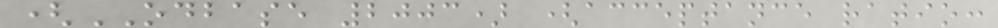(ODBASE 2003) (acceptance ratio:
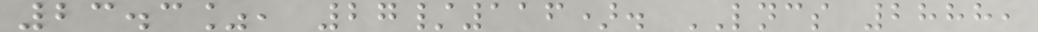23.3%, 27/116). LNCS 2888,
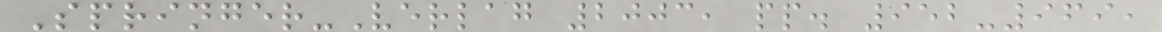Springer-Verlag 2003, pp. 952-969,
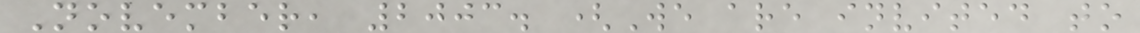November, 2003. (We are invited to
